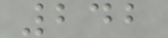242
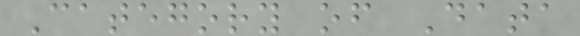Category of Data
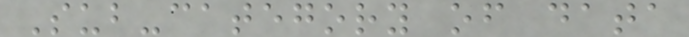Sub-category of data
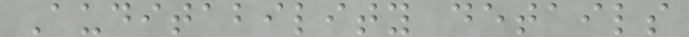Auditability details
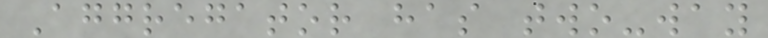Aggregator has two-way
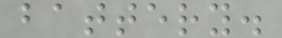battery.
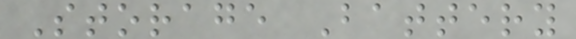Storage Battery
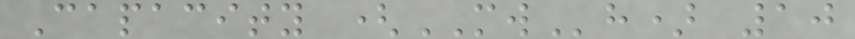Capacity (MWh) 10
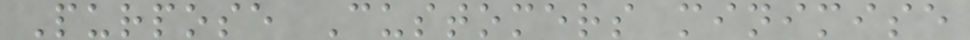Purpose Customers minimise
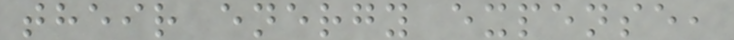their energy expense,
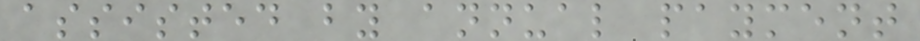assisted by annual payment
